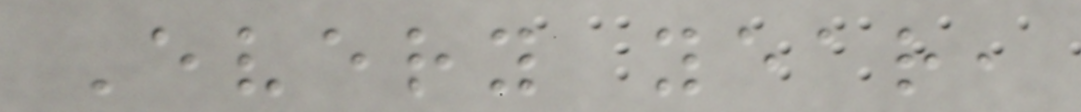Every year,
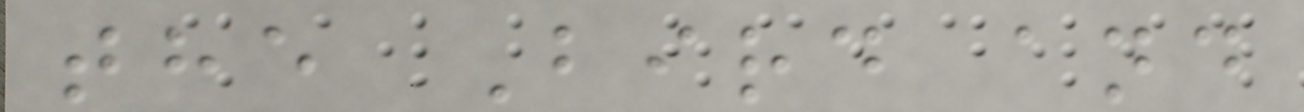the Bird and
